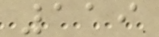119
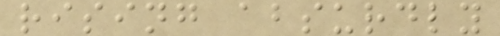rising absurdly
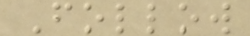Follow
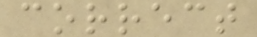correct
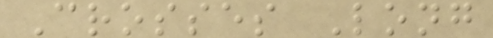Crosses Long
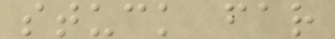stuck far
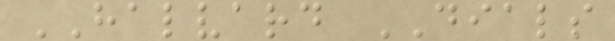HALVARD DIALS
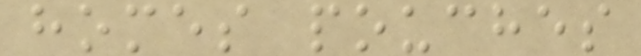homes pouches
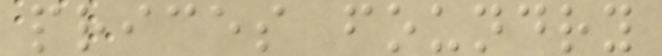prices foundry
